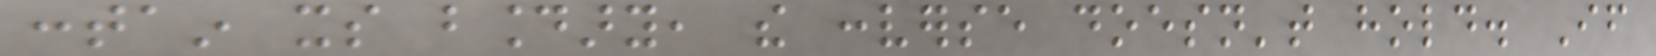contain its boundary, the converse doesn't hold. If
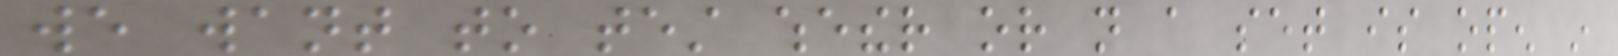we want to test whether or not a set is open in
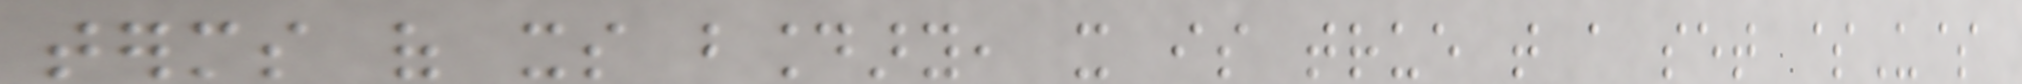terms of its boundary, it is true that a set $U$
